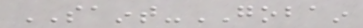SAINT-GOBAIN
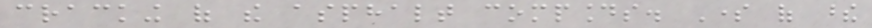cracking of the asphalt compounds. Some of these
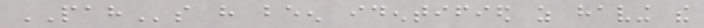PAHs have been identified as having the
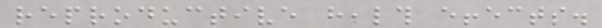reproductive health effects.
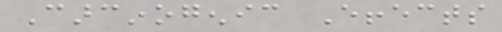Carcinogenic Effects
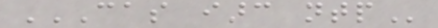CAS IARC NTP
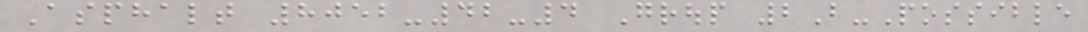Asphalt 8052-42-4 Group 2B-Possible
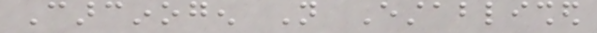Carcinogen Not Established
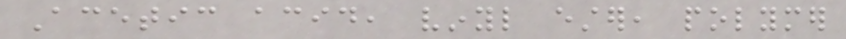Acetic acid, vinyl ester, polymer
